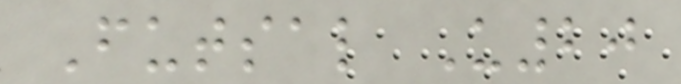Futsal U20
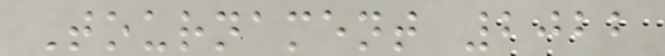Tournament 2022
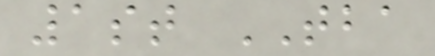1st TBA
